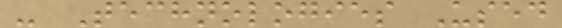- Technologies Used
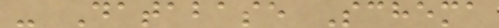- Database Schema
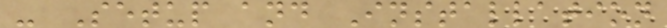- Setup and Installation
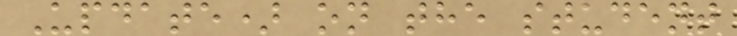Update) on the student
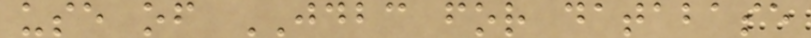use of JDBC for database
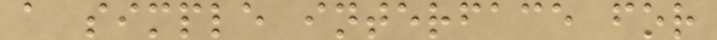a simple interface for
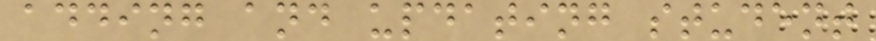adding and updating student
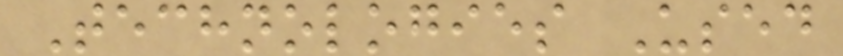Technologies Used
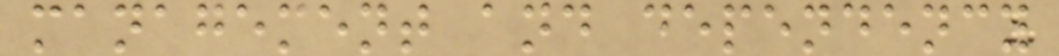management and dependency
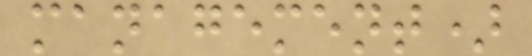management)
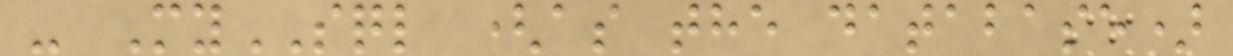- MySQL (as the database)
